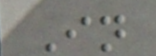In
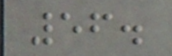56.
